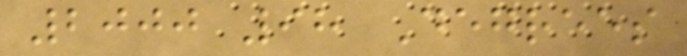2000 98 Degrees
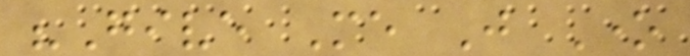"Give Me Just One
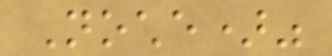Noche)"
